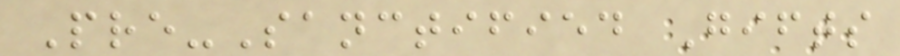Pre-Sanctified Gifts
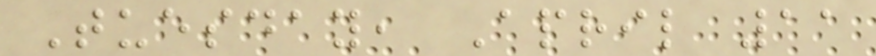Tuesday, April 11
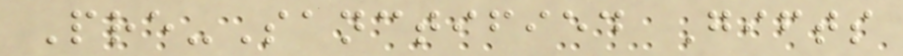Pre-Sanctified Gifts
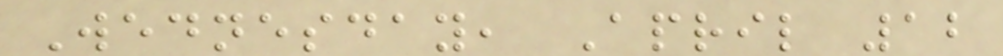Wednesday, April 12
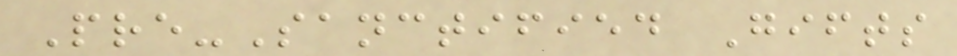Pre-Sanctified Gifts
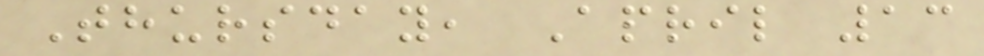Thursday, April 13
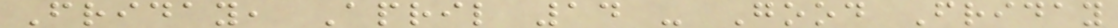Friday, April 14 - Good Friday
